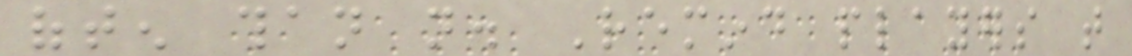often than not. Remind players that
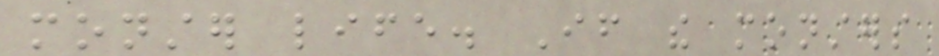monster life. If the monsters
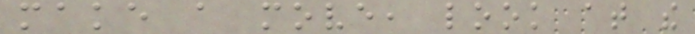make a move, look at the
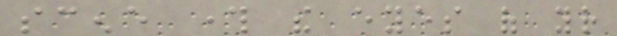scene through the eyes of your
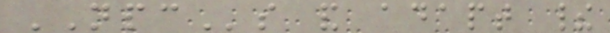NPCs and adapt their
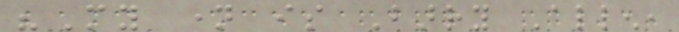"My name is Barry Allen,
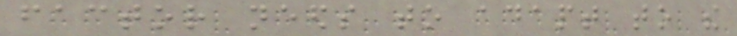factor needs to adapt to the
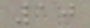10
